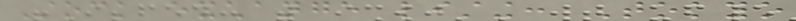Stock exchange listing: Tokyo
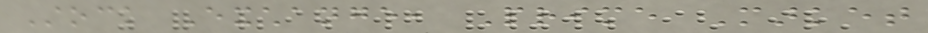Stock Exchange, Prime Market
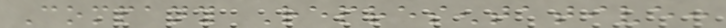Company Representative:
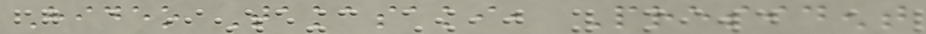Hideo Takasaki, President
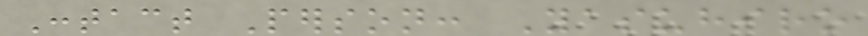Contact Person: Yasuhiro
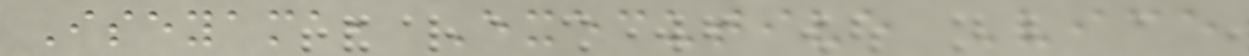Iseyama, Executive Vice
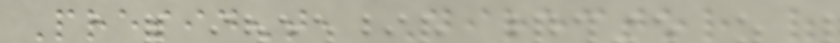President, Director of
